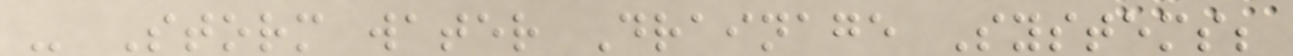- Storm water Drainage Systems;
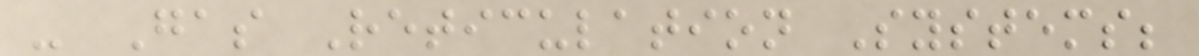- Gas Reticulation Systems;
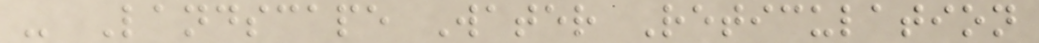- Landscape Water Reticulation
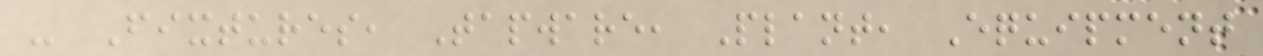- Fixtures, Tapware, Plant, Equipment
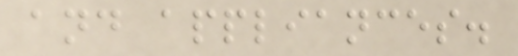and appliances.
